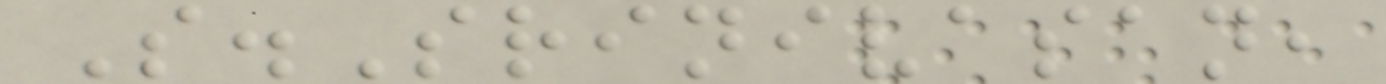S.Srinivasan,
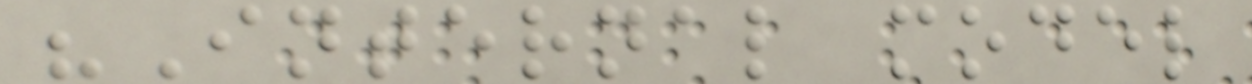"Internal model
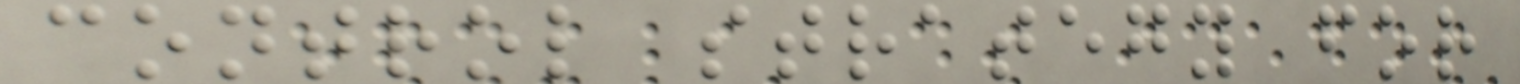control strategy for
